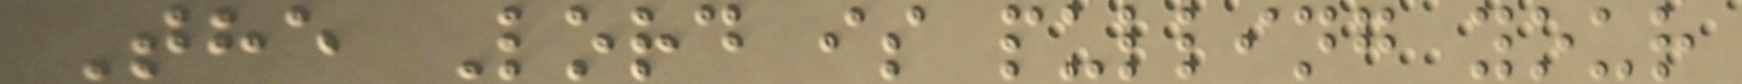The Lord is pulling your
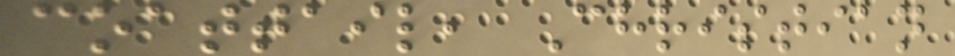coattail, Christian
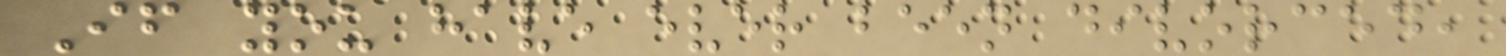If you have ever been divorced,
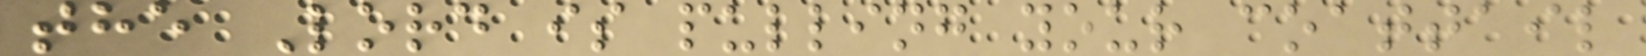the Lord is pulling your coattail
